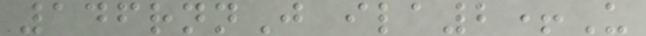146rnnJ ila2+U
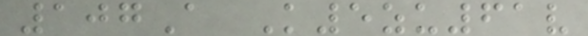107A K5zu61v
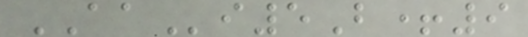AAi5B+9
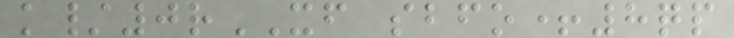k/0rXF sbfo+8qp
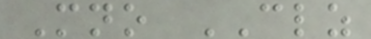Mno CLZ
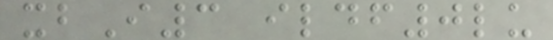xbI3 ildf0lu
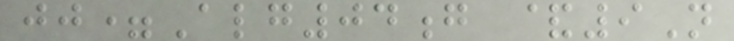jj=Alg04g &9N
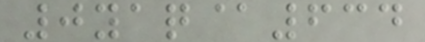0yaq@634
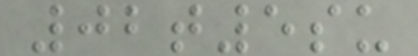02t5su
